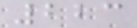223
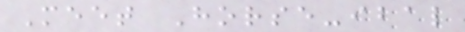Meet Horse-ibal
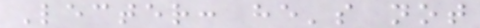Lecter: he's not
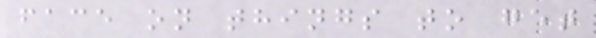face on things to get
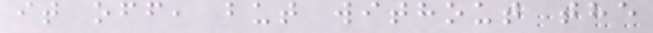it off, but without the
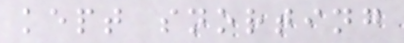kept snorting
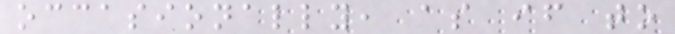occasionally, as if to
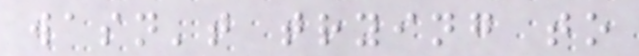wasn't trying to
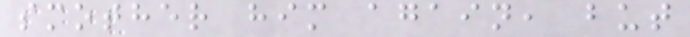smother him again, but
